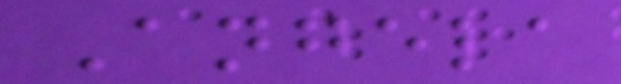Angela
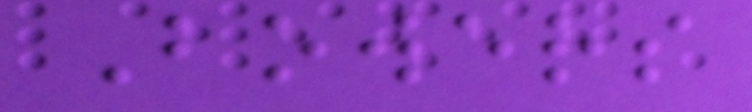Bowers
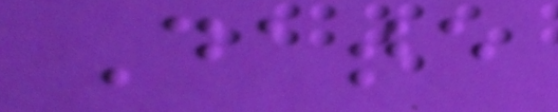Date
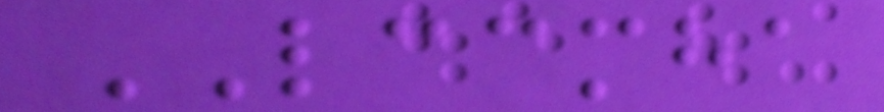LCCMHA
